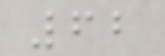62
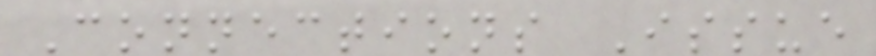Connections Issue
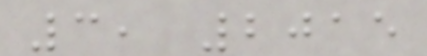3, 2015
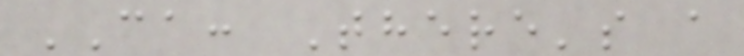CA: There's a
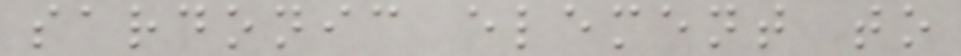sardonic element to
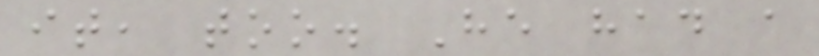it, too. He had a
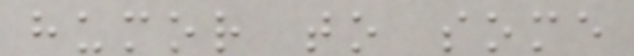humor to some
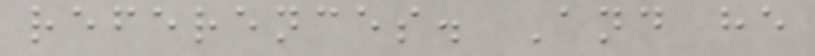references. And he
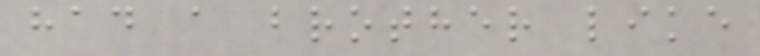had a brother like
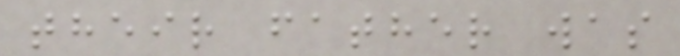their father was
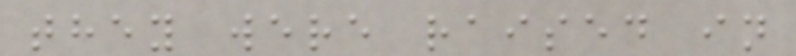they were raised in
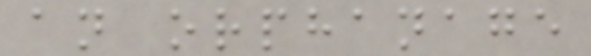an orphanage
